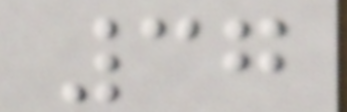37
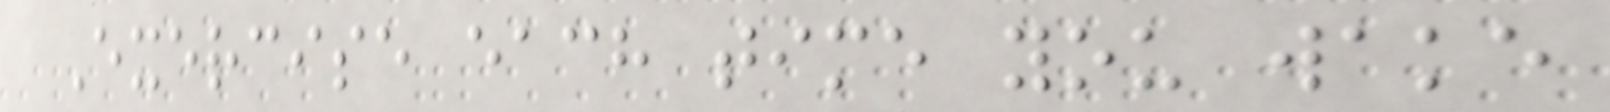Exercise each time you wake
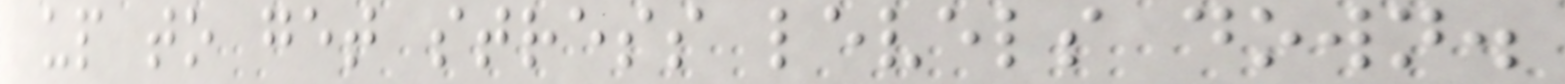up to get stress levels down.
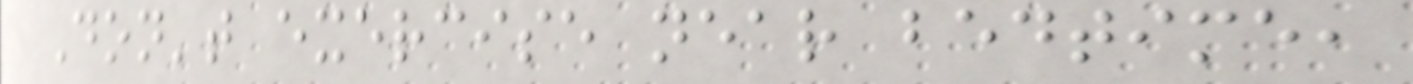Don't exercise near bedtime,
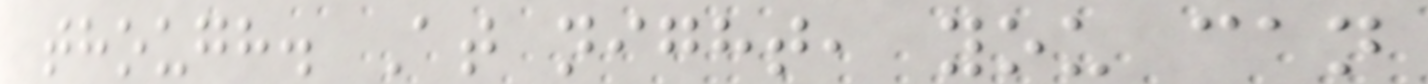though. At night, you can
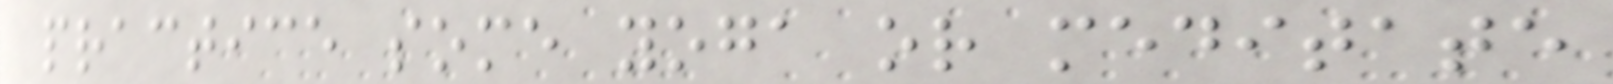practice some yoga or meditate
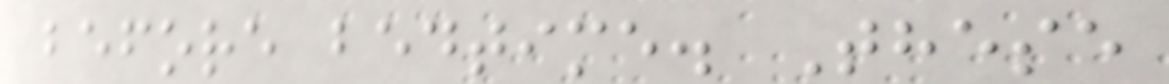before bedtime. These
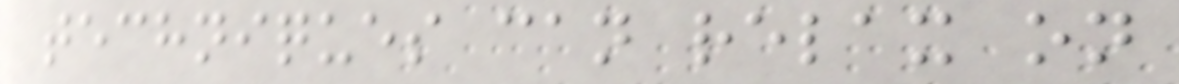techniques can relax on
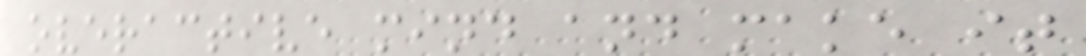overactive mind and make it
